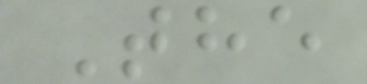The
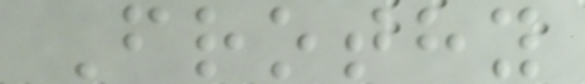Frothy
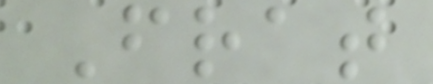Frat
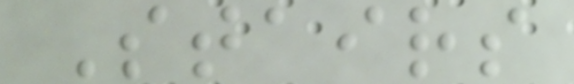Stairs
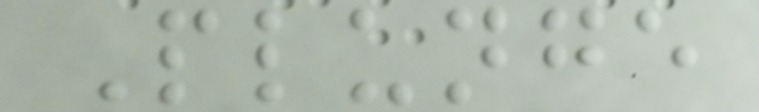Plunge
